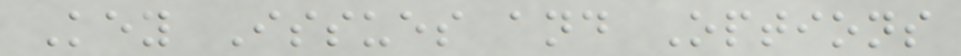Key Issues and Options
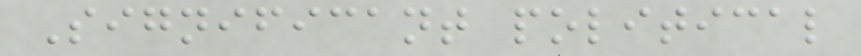Significant political
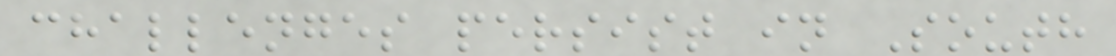challenges persist in South
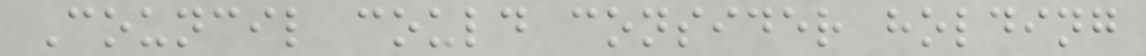Council could consider holding
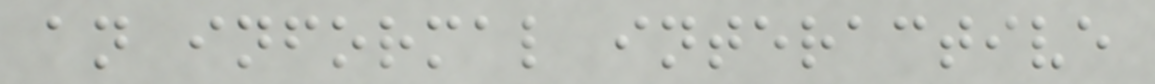an informal interactive
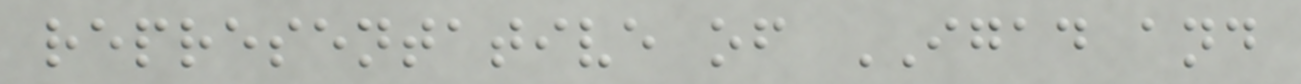representative of IGAD and
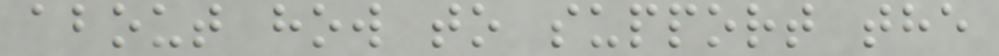about how to support the
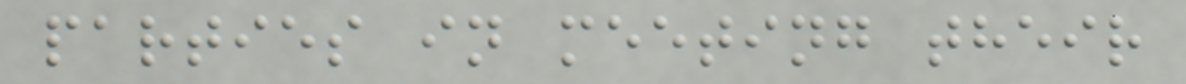parties in meeting their
